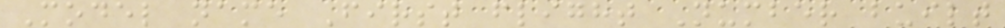Model name First flight Number built
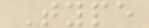Type
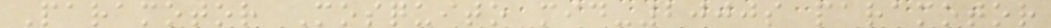Paramotor Mosquito mid-2000s paramotor
